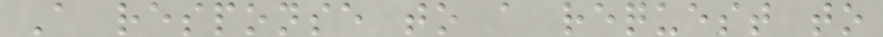A response to a request to
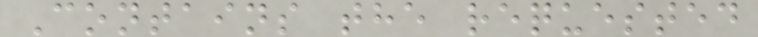Contains the requested
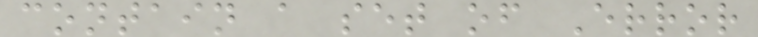contain a set of Error
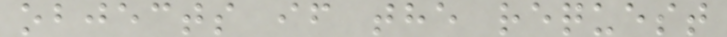objects if the request
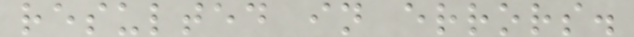resulted in errors.
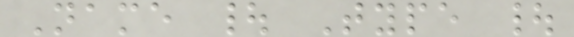Name | Type |
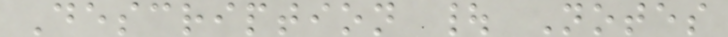Description | Notes
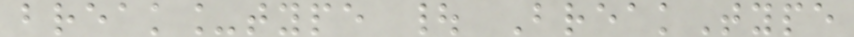break_type | BreakType
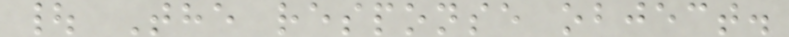| The response object.
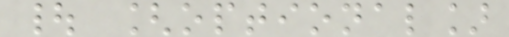| [optional]
